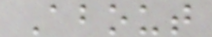About
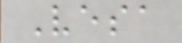Vesa
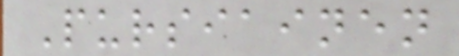Pursiainen
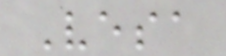Vesa
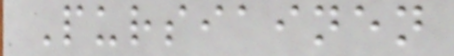Pursiainen
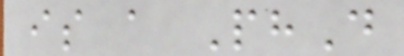is a PhD
